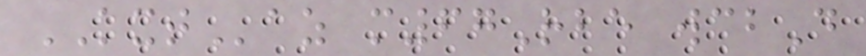KXTaz m67Rbe wcbD
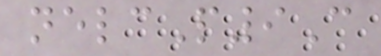nelcP9C
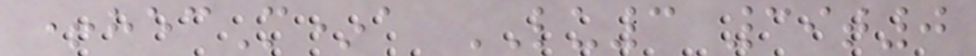+hecM*a LU3 39t0
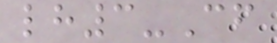lh3-Cf
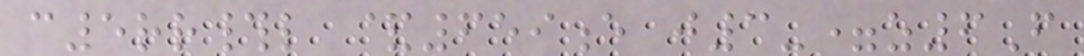c5rr#l &659e j3-=z6F
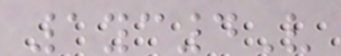1yc4V
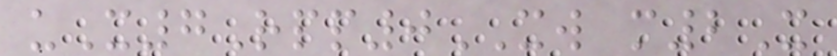uX7Rpp0XW m2X
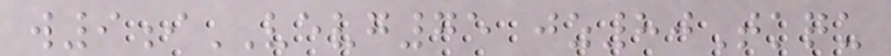w9iVEVG75 jz80Tkqu
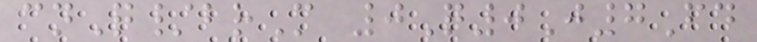cnQ/brM 0Q0J7Fd
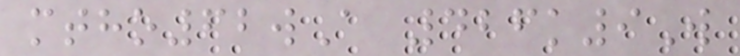mtho62wA 426k9W
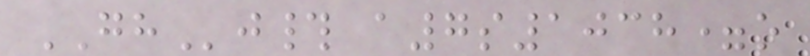GHj# a7s1038=o
